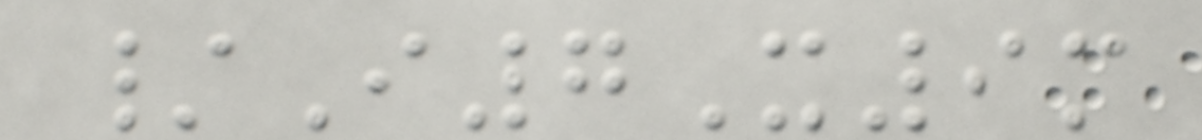/I7X9m
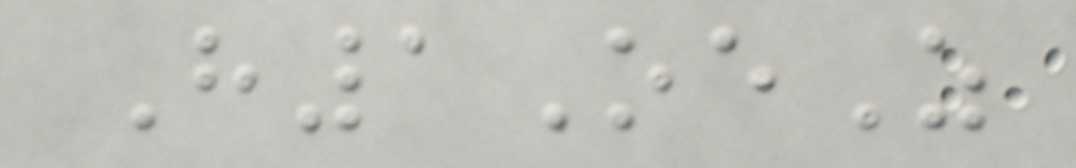H1OeZ
